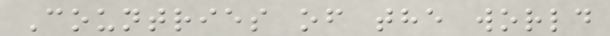Countries of the world
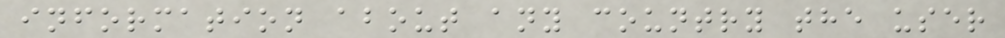information about any country the user
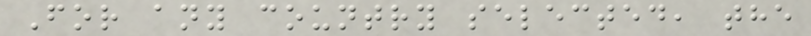For any country selected, the
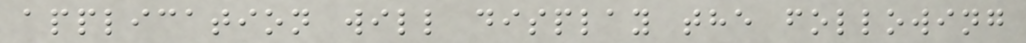application will display the following
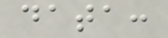data:
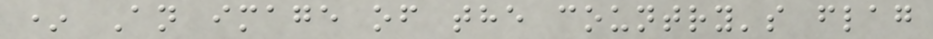* An image of the country's flag
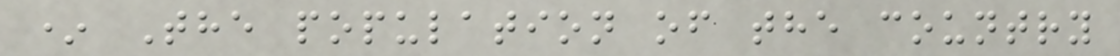* The population of the country
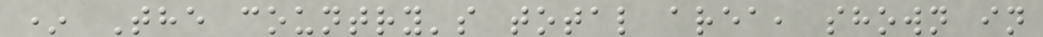* The country's total area, shown in
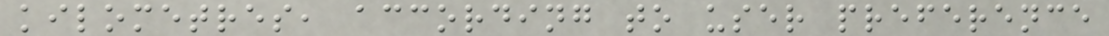kilometres, according to user preference
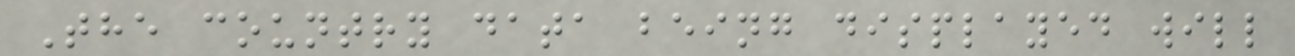The country data being displayed will
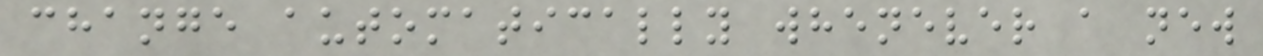change automatically whenever a new
